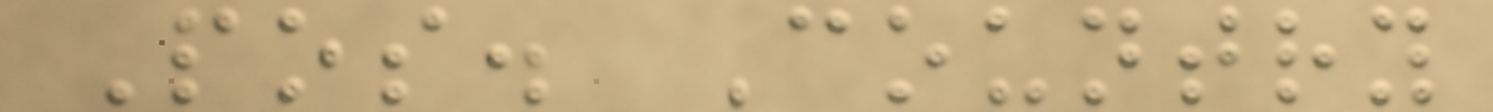Pos. Country
